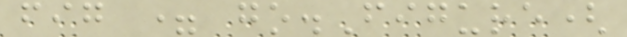fig = go.Figure(
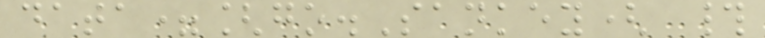data=[go.Sankey( #
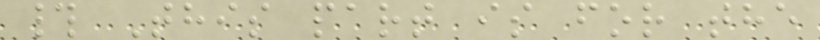# This part is for the
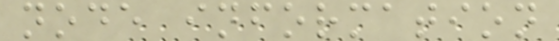node information
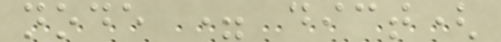node = dict(
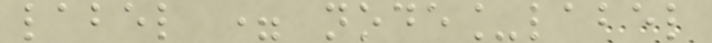label = node_label
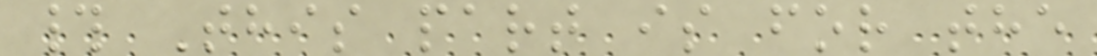# This part is for the
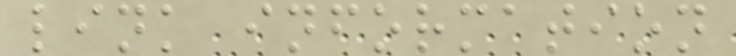link information
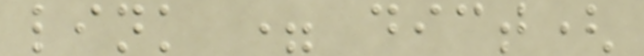link = dict(
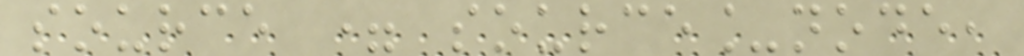source = source_node,
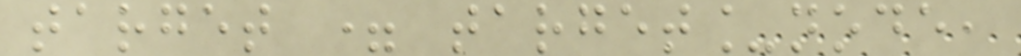target = target_node,
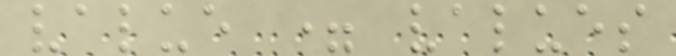value = values
